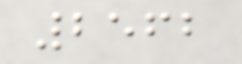2562
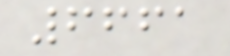6661
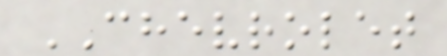CHEVROLET
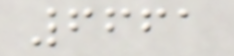6661
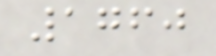1760
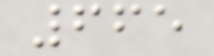665
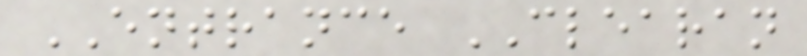ENTRANCE CLEARAN
